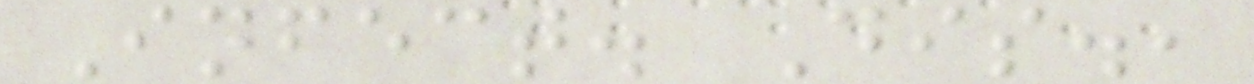Infect. Dis.,
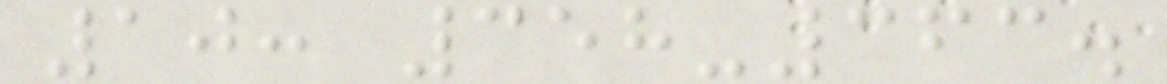10: 358-363.
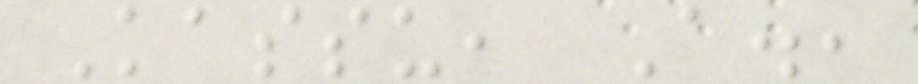Kassu, A.,
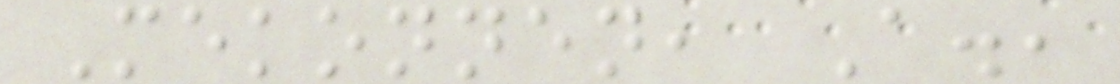Mekonnen, A.,
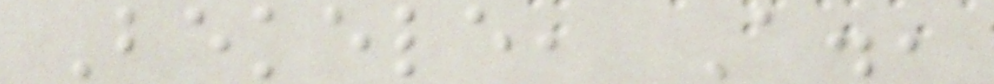Bekele, A.,
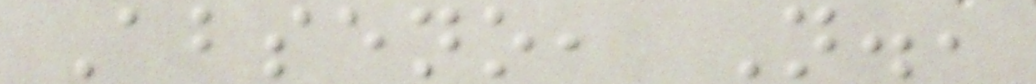Abseno, N.,
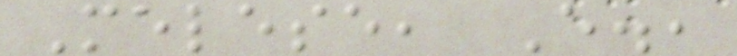Melese, E.,
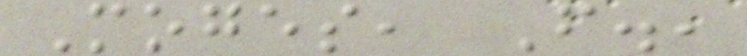Moges, F.,
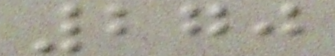270
